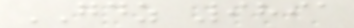GDZ 9891
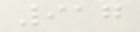917
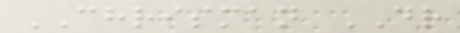CHRISMAN DR
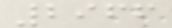2966
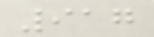917
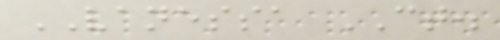VANESSA CT.
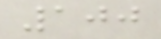100
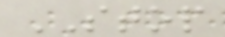STOP
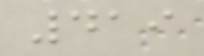419
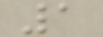1
